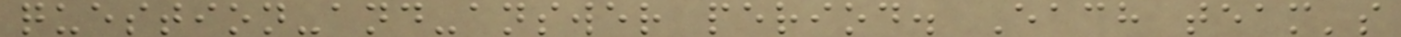question-and-answer period. Each team's
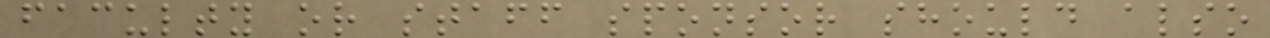faculty or staff sponsor should also
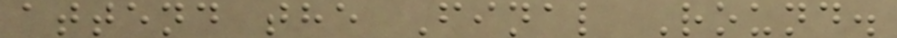attend the Final Round.
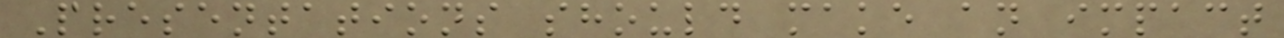Presentations should make an impact
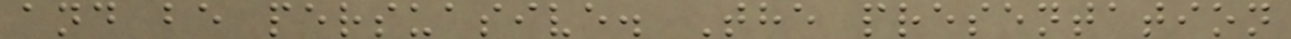and be persuasive. The presentation
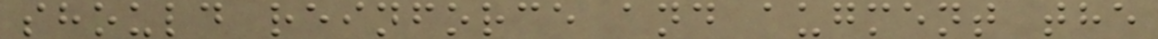should reinforce and augment the
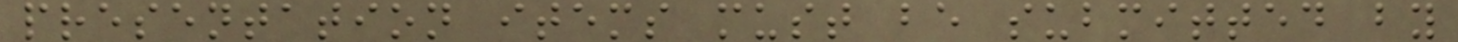presentation items must be submitted by
